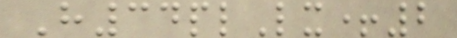H34plLx+2
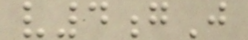v4gJ
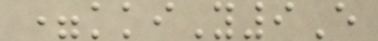=kkiY9E
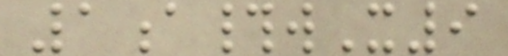1a#wX9
